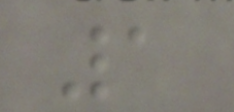1
